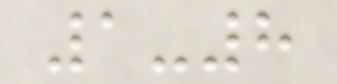1-8
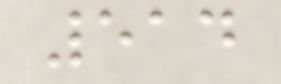514
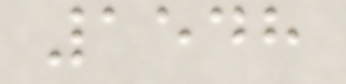1548
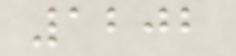1202
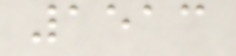1513
